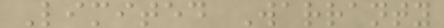Limited Warranty
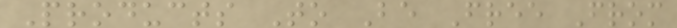Products To Be Free From
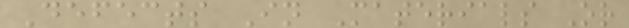Defects In Materials Or
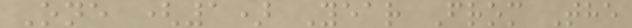One (1) Year From The
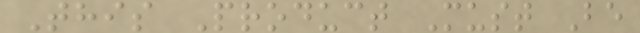This Product Must Be
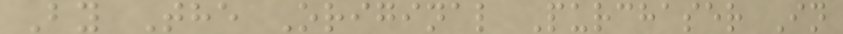By The Original Purchaser In
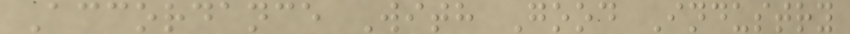Accordance With Good Industry
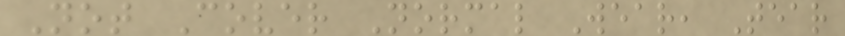Not Cover Normal Wear, Tear
